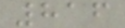816
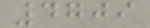4709
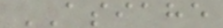ASIAHE
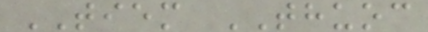TIEM THUOC
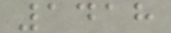1418
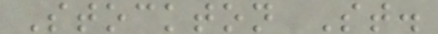Stockton St.
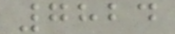7824
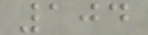104
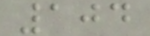104
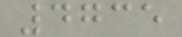4735
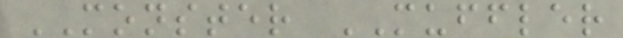MONSTER MUFFLER
